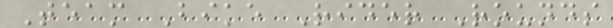Team Bike Rider Rounds
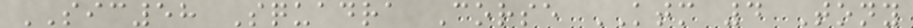SIC58 Squadra Corse KTM 4 Tony
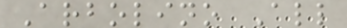Arbolino All
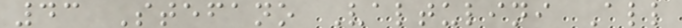43 Stefano Valtulini All
